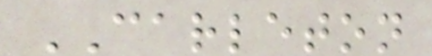CARLETON
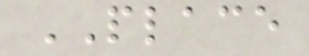PLACE
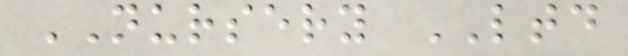NURSERY LTD
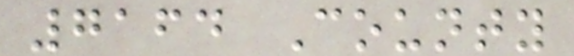7164 County
